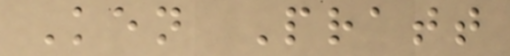Ken Pratt
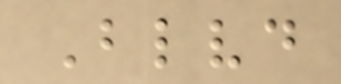Blvd
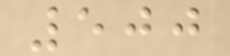500
